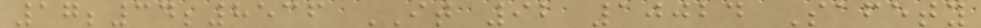17;34;8536 IT 92 10024 Safety
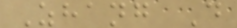Zhang D
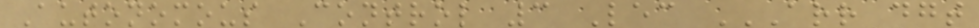Autonomous Control 3 Lec ARR DGT
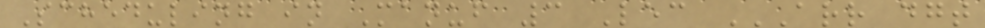Scheduling in Manuf 3 Lec ARR DGT
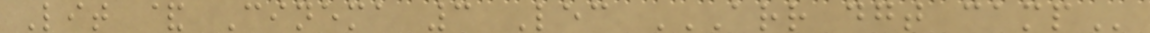Lit & Cinema 3 Lec ARR DGT CAMP
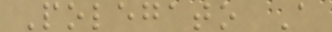Polegato A
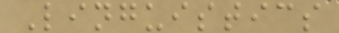Linguistics
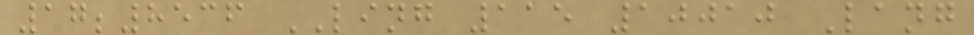17;8536 LING 115 10010 Lang
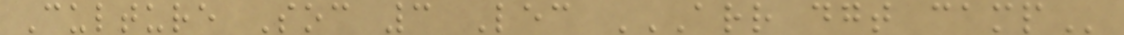Culture Soc 3 Lec ARR DGT CAMP
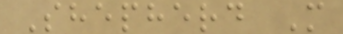Shepherd M
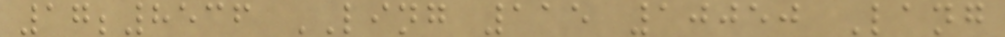17;8536 LING 115 10050 Lang
